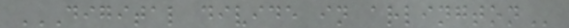DIGITAL DIVIDE IN ARLINGTON
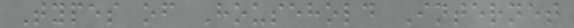Types of Household Internet
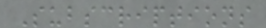Subscriptions
